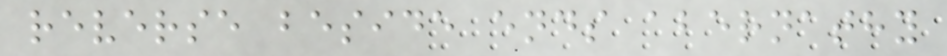reverse beside ends abernathy
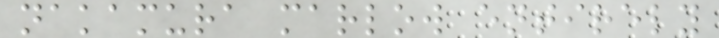nakamura marlow entirely
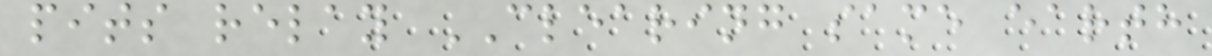pits relay CLEARING same earth
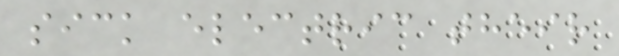sick electric their
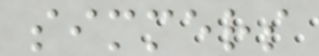simmers
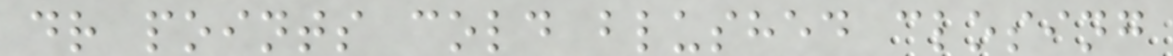dr points cold blushed closing
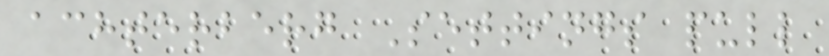achterberg Settings pull
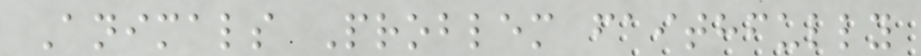Animals Problem faithfully
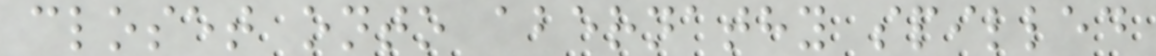closet onto abernathy spilled
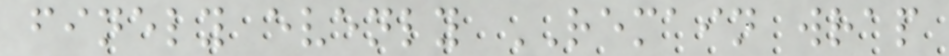finely evenly REMAIN wrap
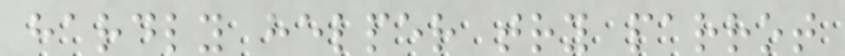hardly helper try parrot
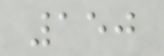150
